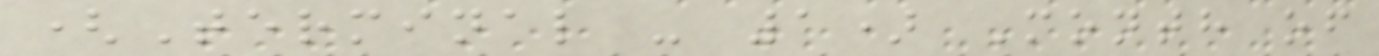(Terminal - 1) Month of
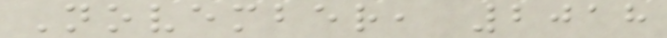November, 2018
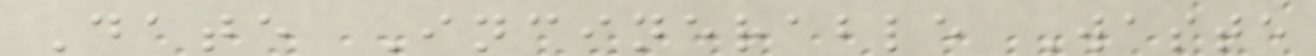Date Incinerable Waste
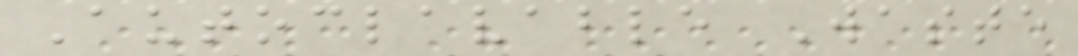Autoclavable Waste
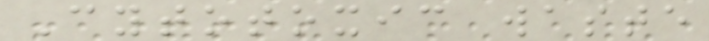Cytotoxic waste
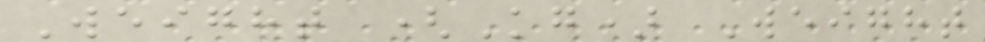Weight (Kg) Weight
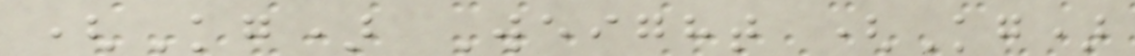(Kg) Weight (Kg)
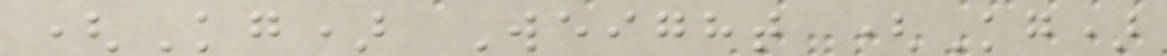(Kg) Weight (Kg)
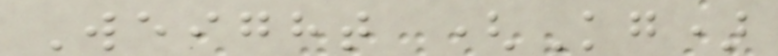Weight (Kg)
